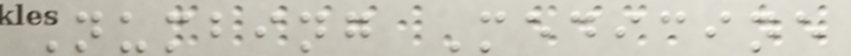Numbing Medicine
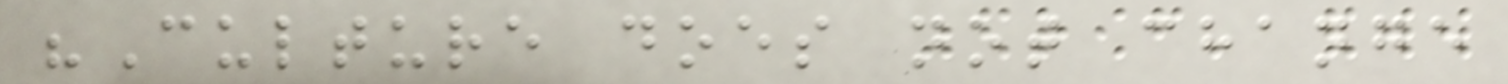"Culture does not change
